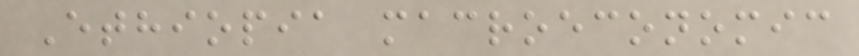Ethiopia macroeconomic
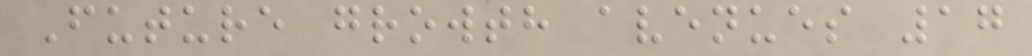Future growth avenues 17
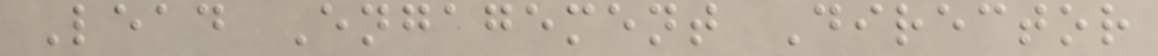Lead Engagement Director
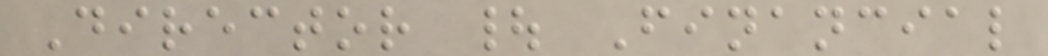Director | Financial
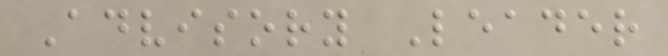Advisory Leader
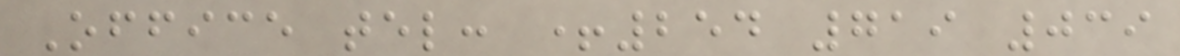Office tel: +254 719 039
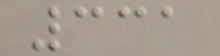331
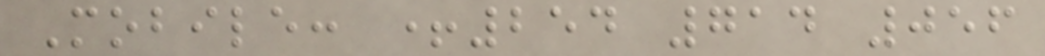Mobile: +254 714 056
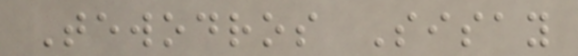Tewodros Sisay
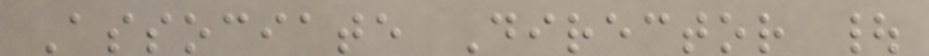Associate Director |
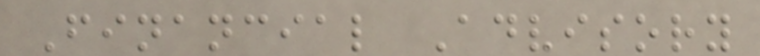Financial Advisory
